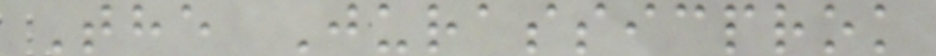The Jurassicprok
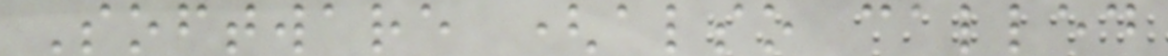Software (also called
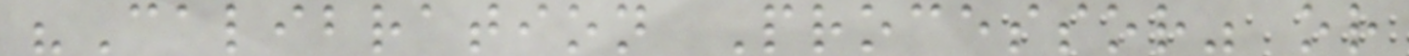"Calibration Processor" or
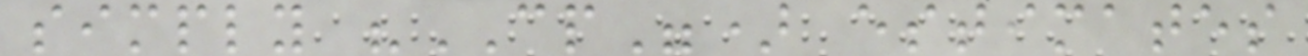simply "CP") estimates
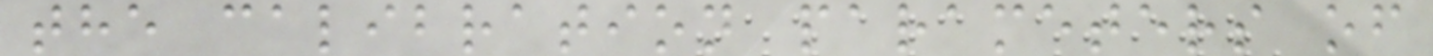the calibration parameters of
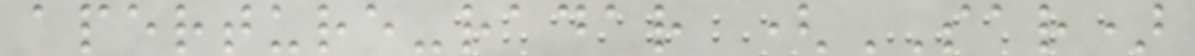aperture-radar (SAR)
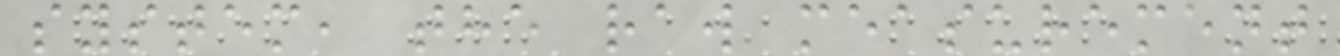system, the raw measurement
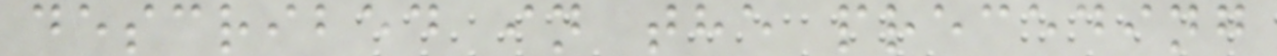described in the preceding
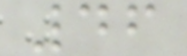46
